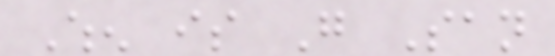When is Go San
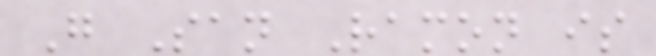Go San Ramon is
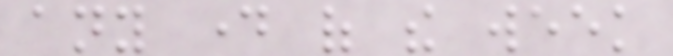any day of the week
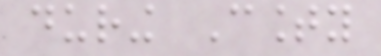during County
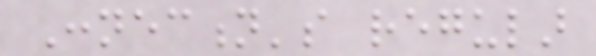Connection's regular
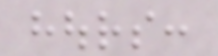hours:
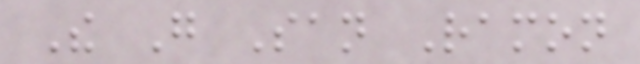The Go San Ramon
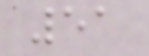51
